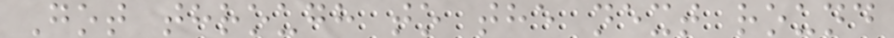Got through to the next round
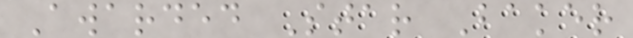Awarded Star Baker
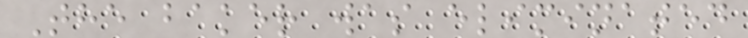The baker was eliminated
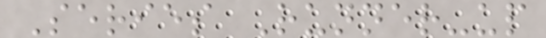Series Runner-up
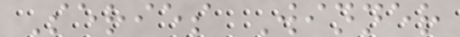Series Winner
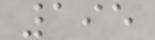195
